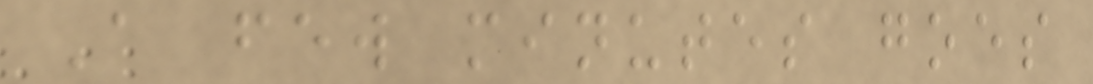A few minutes goes
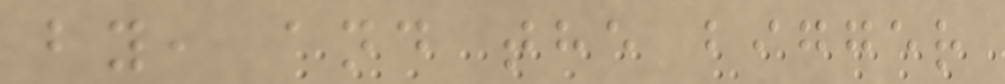by, and the bigger
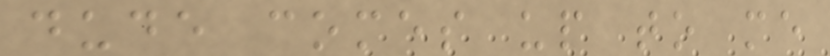dude comes up to me
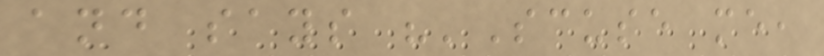and says "'Scuse me,
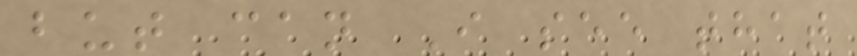but can I see that
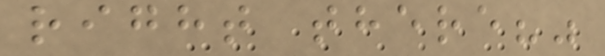right there?"
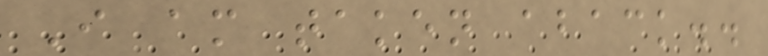I am taken aback..
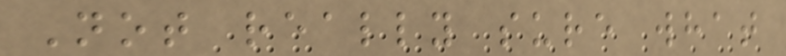Not really sure what
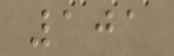101
